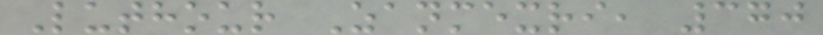Luthour Zanmexri, 370
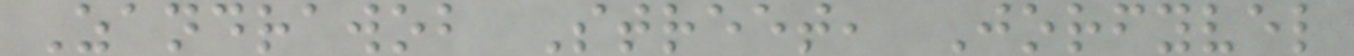Zandrawob Street, Jorfyvel
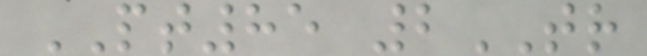PT85 2TR
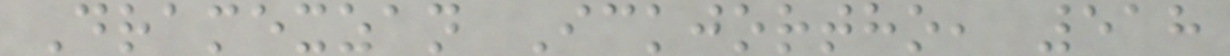Dramexzan Ickjortho, 518
